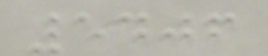5406
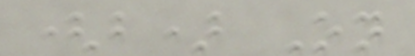(b) On
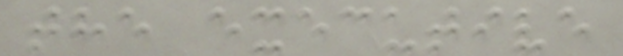the executive
